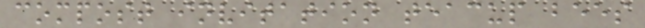compost invitation teacup bees
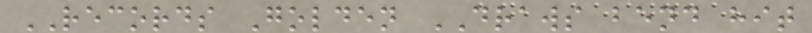RECORDS Golden DRAWS bend hit
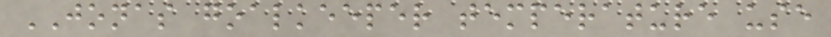JONAS goalkeeper temperature use
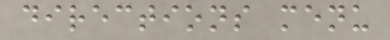directions menu
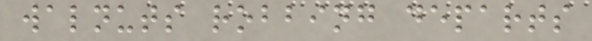walnuts robbing departs
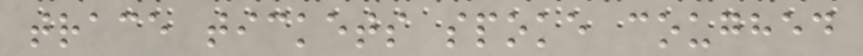trace tickets spoke coughed
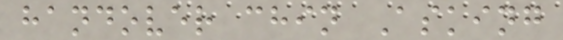handover chin Asking
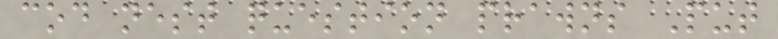cod nest question prawns Put
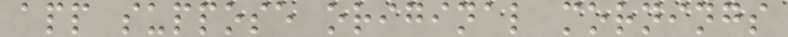app suppose original mornings
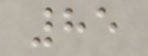85
